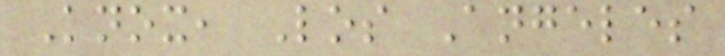Knox, Los Angeles
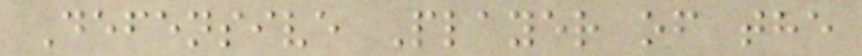Defensive Player of the
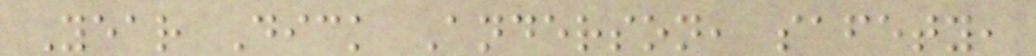Year Dick Anderson, safety,
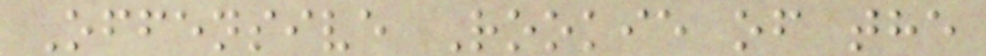Offensive Rookie of the
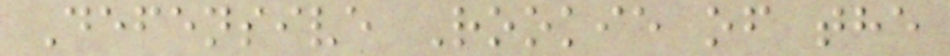Defensive Rookie of the
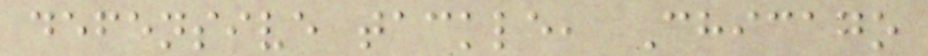defensive tackle, Chicago
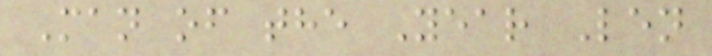Man of the Year Len
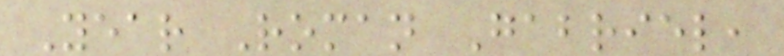Year Roman Gabriel,
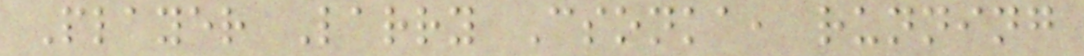Player Larry Csonka, running
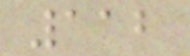112
